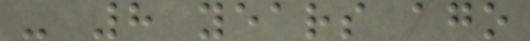- 8 years ago
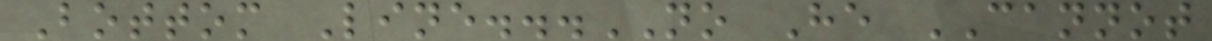Bottom Line...NO He CANNOT
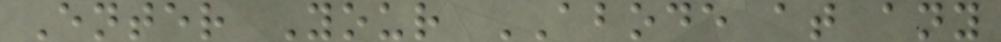Enter Your ABODE at any
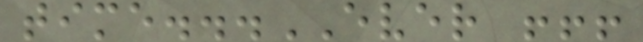time...EVER !!!
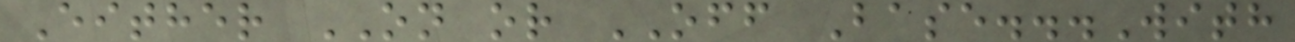Either ON or OFF Base...With
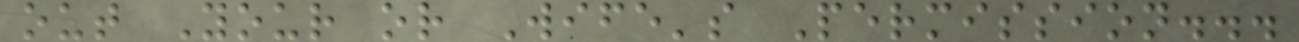out Your or Wife's Permission...
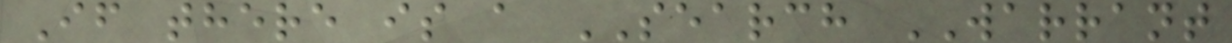If there is a SEARCH WARRANT
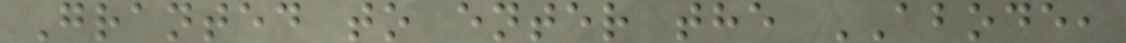Granted to enter the ABODE,
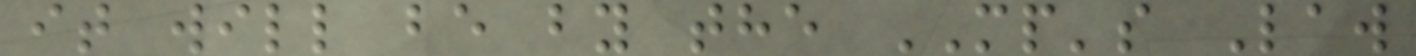it will be by the MP's Law
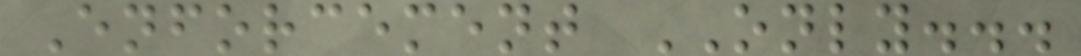Enforcement ONLY...
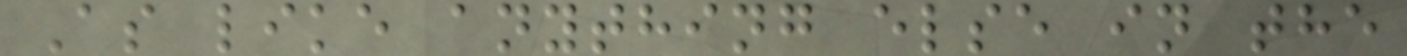As like anything else in the
